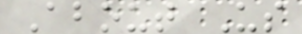About Us
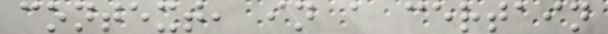context, in a certain
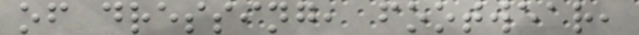of dressing, footwear,
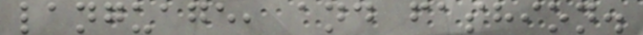language, and fashion.
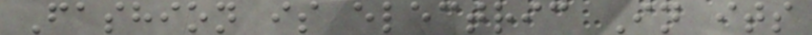Fashion is electric In its
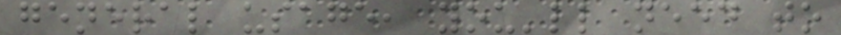general usage, you'll need to
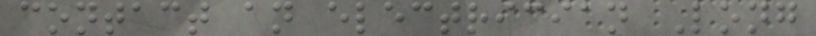contact an electrician Long
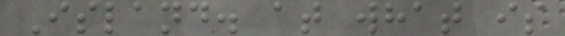Island. at what is
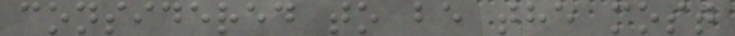considered to be the most
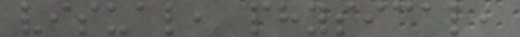visual, physical,
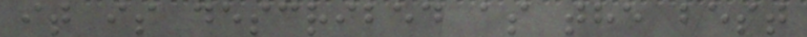it is described as the best
